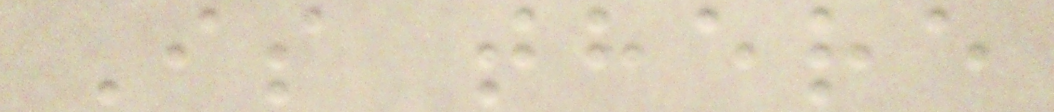Is there
